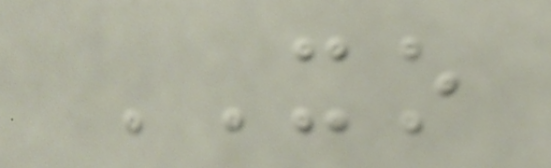XO
